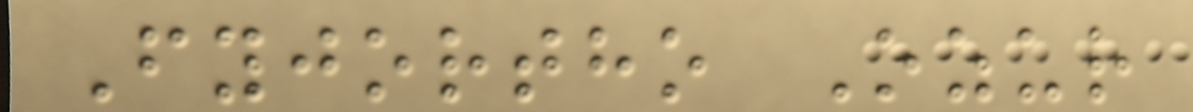Fyjortho Ozur
